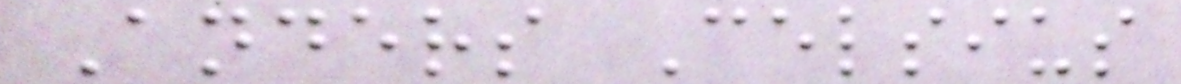Anders Celsius
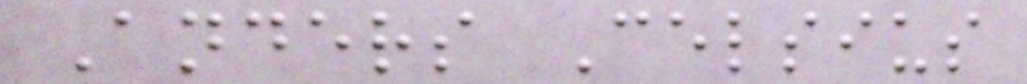Anders Celsius
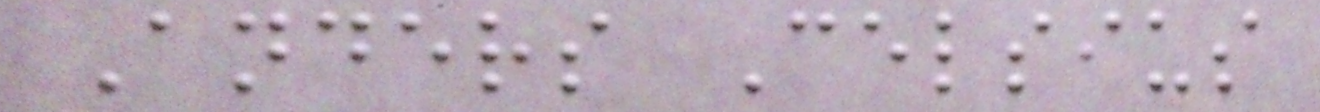Anders Celsius
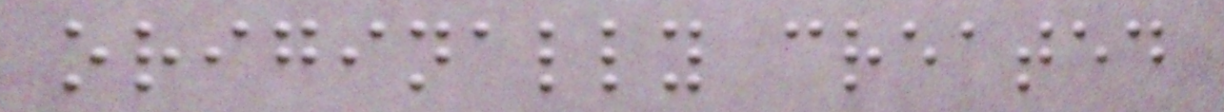originally created
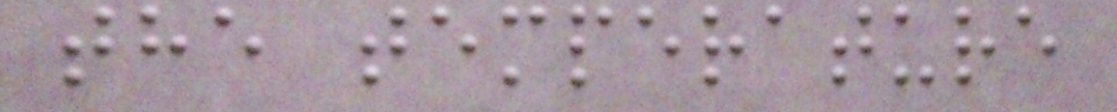the temperature
